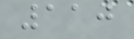110
